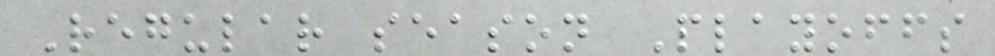Regular season Playoffs
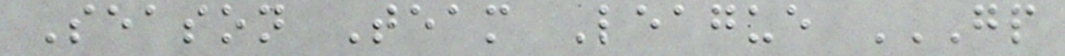Season Team League GP
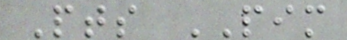Pts PIM
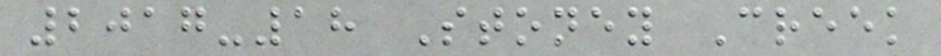2017-18 Stoney Creek
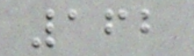162
